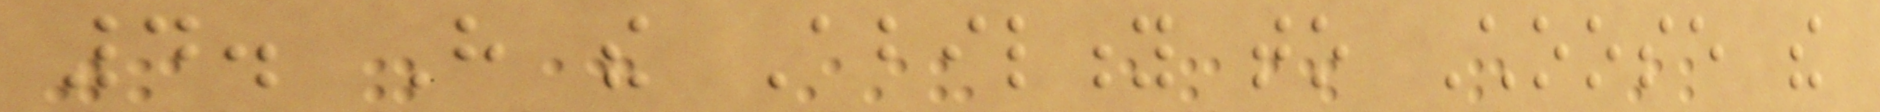4. Have the Ability to Choose the
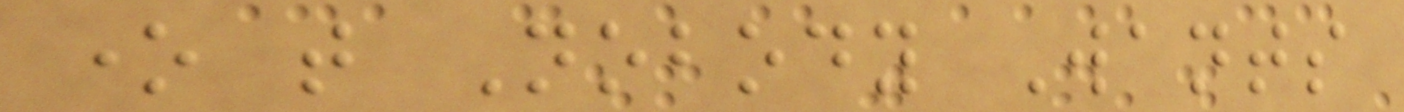one that Nobody Wants
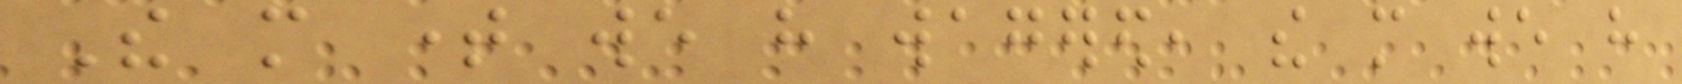The more time we have wagered, the more we have
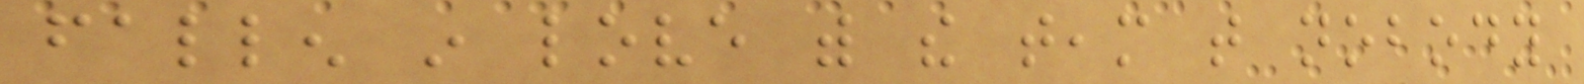fallen in love with the team that nobody
